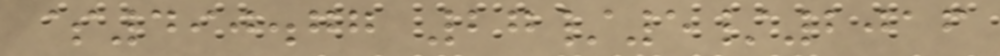$490.77 27/5/2016
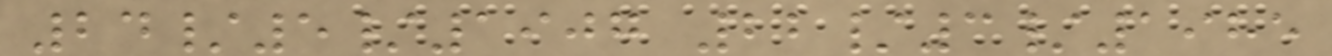24/5/1907 22/3/1985
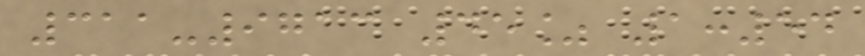311-9713 45% 1:54
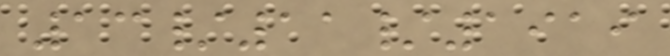13/11/1919
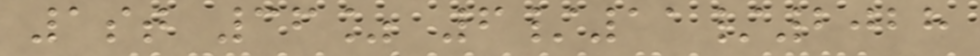1st 36% 6/11/2028
